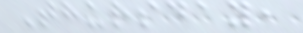Thursday,
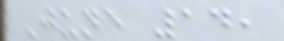June 14,
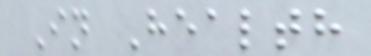In Health
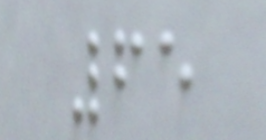65
